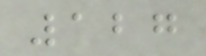127
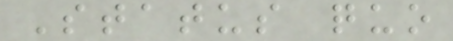Status quo
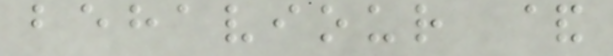behaviour &
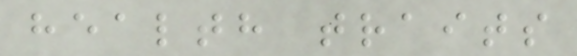health traits
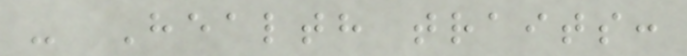- Health traits:
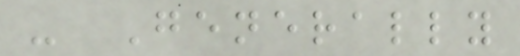- Generally
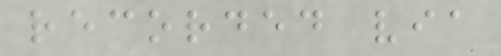recorded via
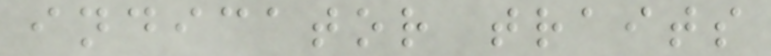indicator traits
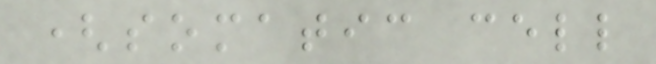(somatic cell
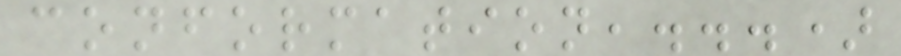conformation,...)
